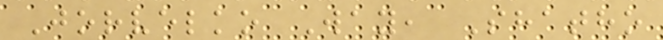Jorvelko Way, Shatho
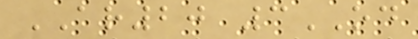AR20 3OD
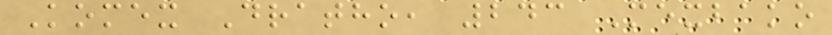Komex Dratho, 243 Mexbako
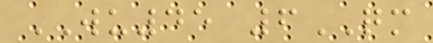WU45 6QM
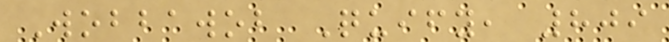Wobbawob Quify, 809
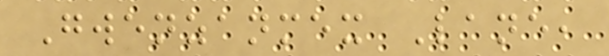Gwenzanmex Lane,
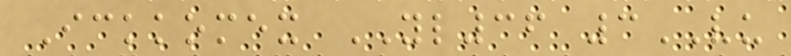Ickkomex YL36 3VU
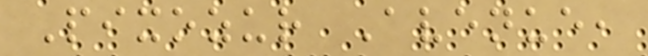Pixozur Avenue,
